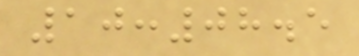10:08.5
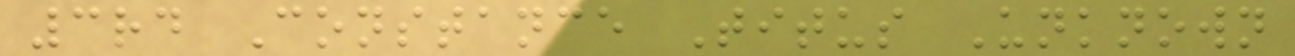3rd Constance Titus Unknown
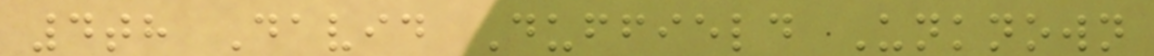4th David Duffield Unknown
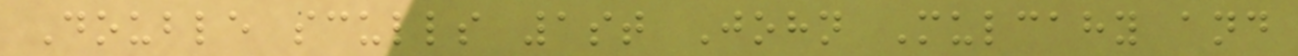Double sculls 1st John Mulcahy and
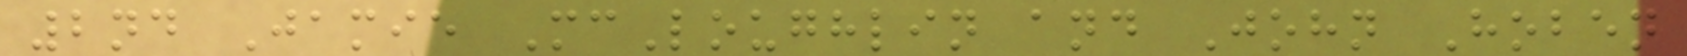2nd Jamie McLoughlin and John Hoben
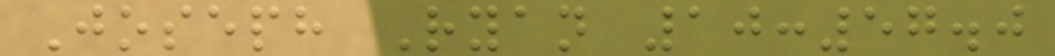Joseph Ryan 10:57.0
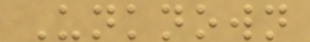Unknown
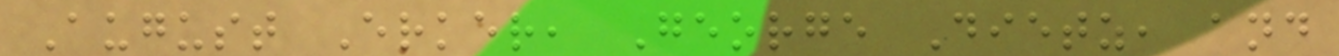August Erker, George Dietz, and
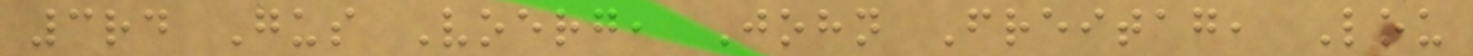3rd Gus Voerg, John Freitag, Lou
